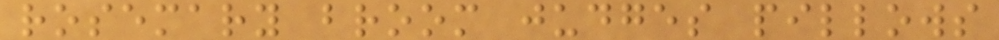rosemary broom judges pillows
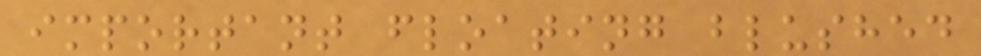important floating blushed
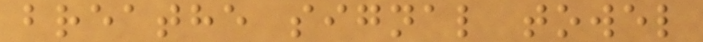breathe signal towel
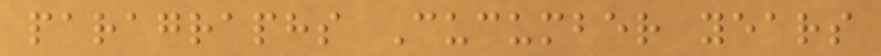paragraphs Cucumber years
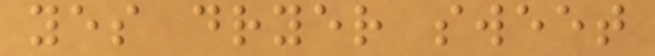yes dryer sweet
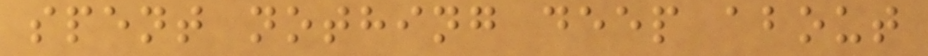spent nothing deep about
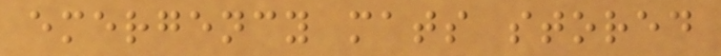emergency mats stored
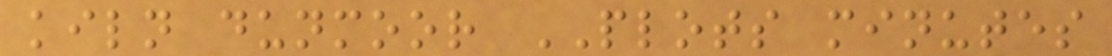kiln dunmoor PLOTS minutes
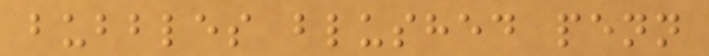bubbles blushed penn
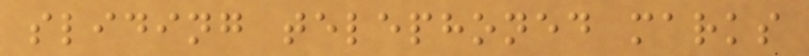sliding telephoned marks
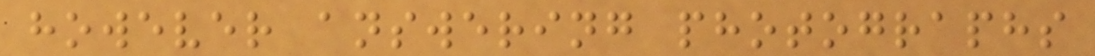however answering photographs
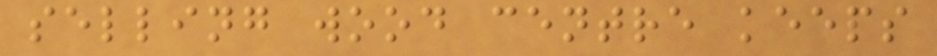selling wood centre keeps
